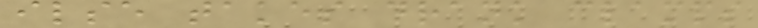ilse takes drank clamps
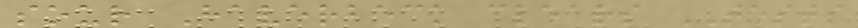sour Haverbeck clears TESTS
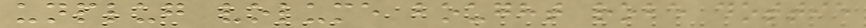unplug volume bought robe dottie
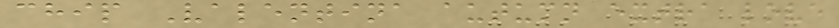chip Valentina autumn extra love
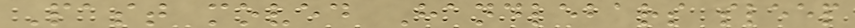Past moved Handlebars sleep
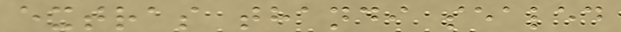extras thandi sealed
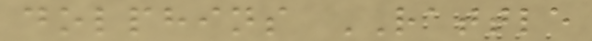dolphins RATTLE
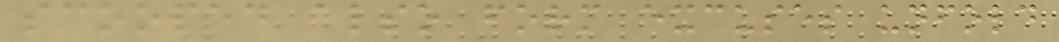scooped also form excuses unfold
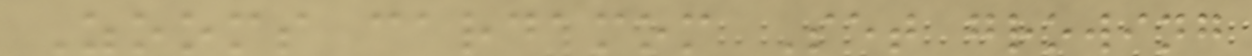Zooms cardamom Set growing
